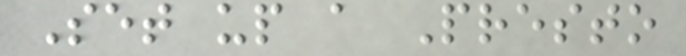Set up a Presto
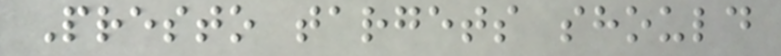Presto targets should
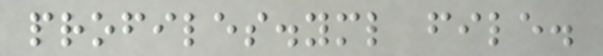profiles.yml file.
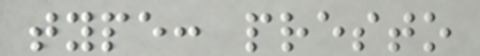type: presto
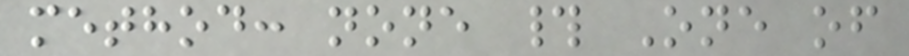method: none # One of
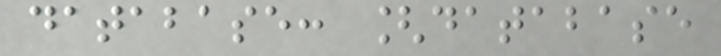database: [database
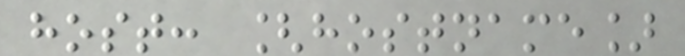host: [hostname]
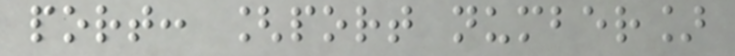port: [port number]
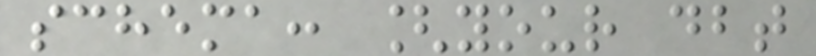schema: [your dbt
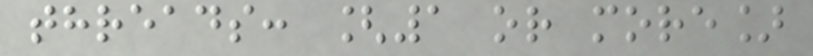threads: [1 or more]
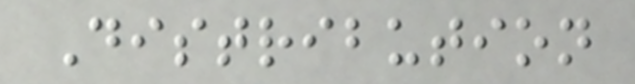Distribution
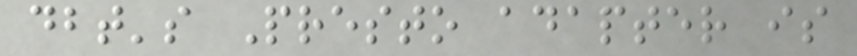dbt's Presto adapter is
